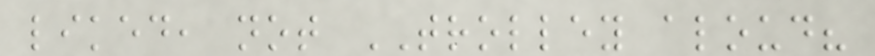liked, not TROLLEY aloud?
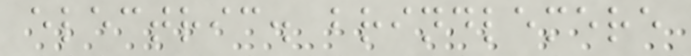electric. brindlemere
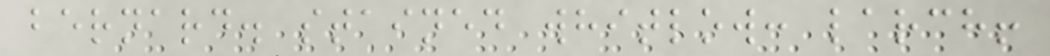bernard. stained whitlow: larch!
